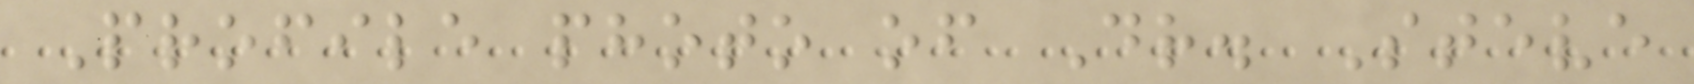Profile photo of Dr. Steve
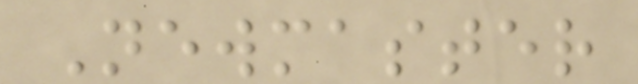Newmaster
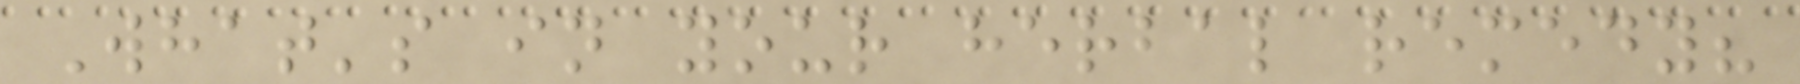What's in your herbal remedy?
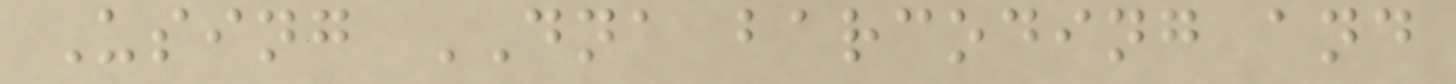Using DNA barcoding and
